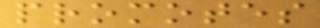promotes
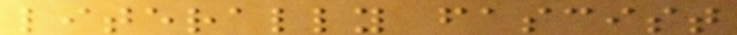literally fascist
